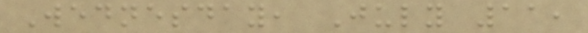Wednesday, July 11,
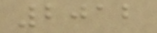2012
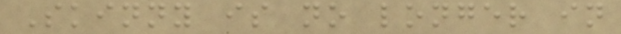Skinny is no longer in
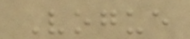Vogue
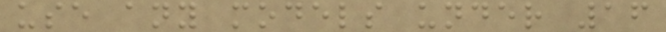use any models under 16
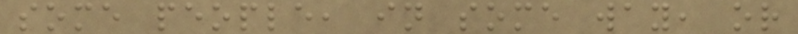some people, in some way, or
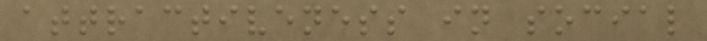attractiveness in social
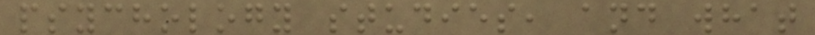psychology studies, and what
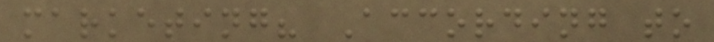marketing? According to
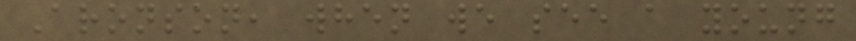Aronson, when we see a young
